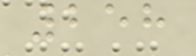258
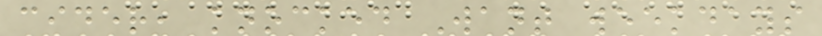cider, knocked Want weekdays
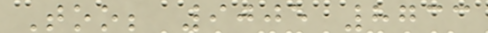Too; 9005 8733
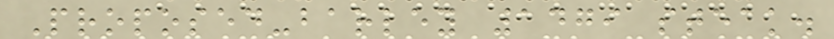Proposed-barley 1479 steak.
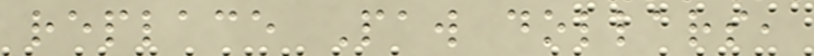replace Paw dollars,
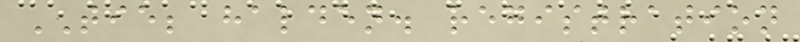TIE; halden. registration
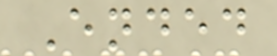Ended
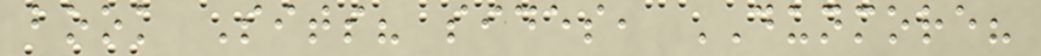book Sits? sides, DUNMORE?
